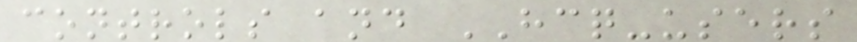controls and HCQ-users
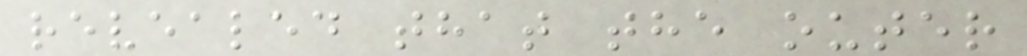revealed that the outer
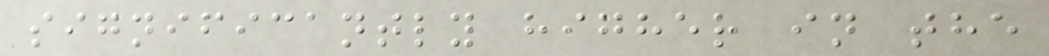significantly higher in the
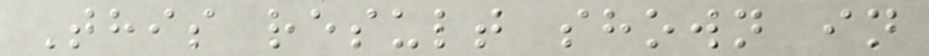This result shown in
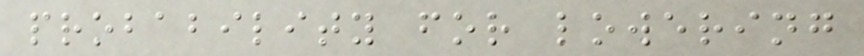probability for lowering
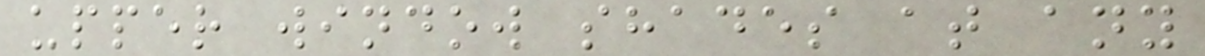upper window shades at any
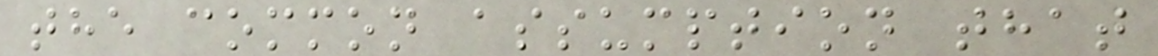the common assumption that
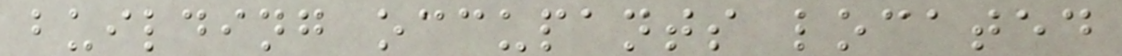building occupants located
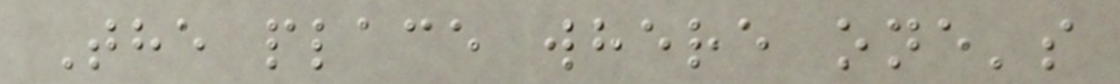The place where one's
